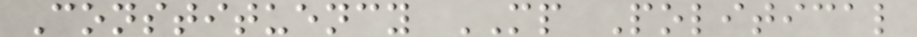Constituency MP Political
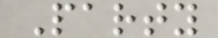Party
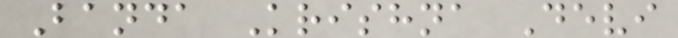Banda Krishna Devi
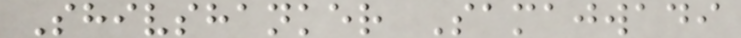Shivshanker Samajwadi
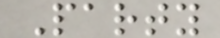Party
